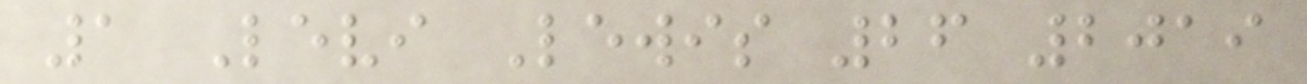1 Levi Lewis 26 2019
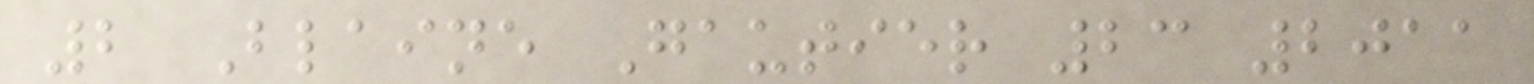2 Blaine Gautier 23 2011
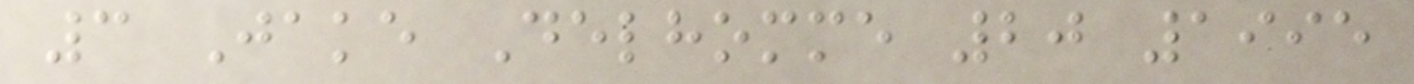3 Jake Delhomme 20 1995
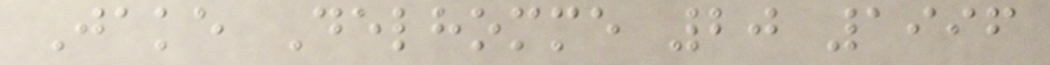Jake Delhomme 20 1996
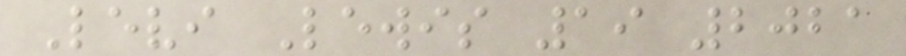Levi Lewis 19 2021
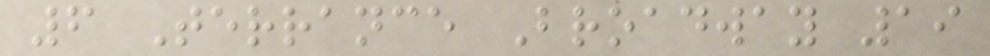6 Terrance Broadway 19
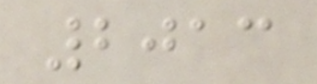2013
